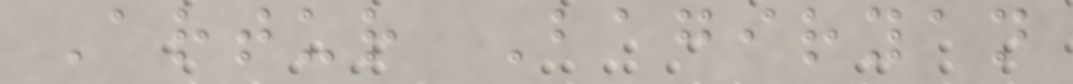Artur Bagiryan
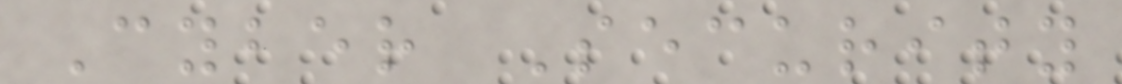Cyber Security
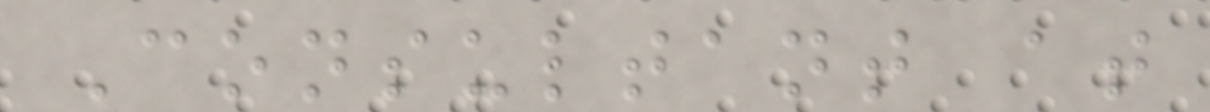Consultant at
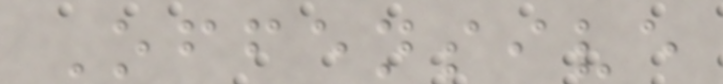Offensive
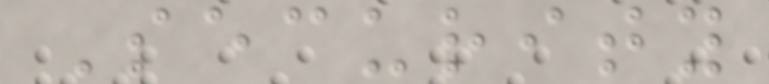Security
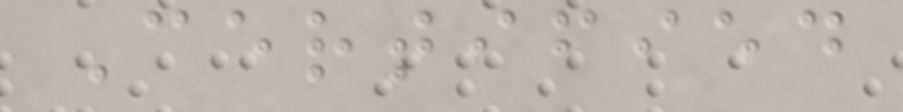Certified
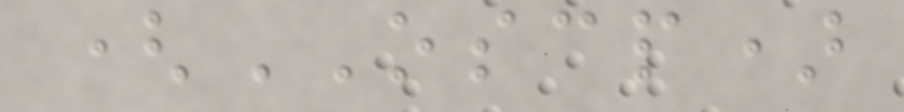(OSCP)
